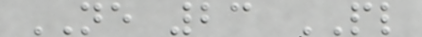NE 23 PL
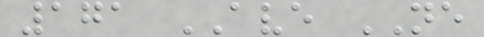171 AVE NE
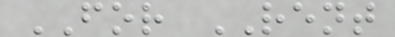FOR RENT
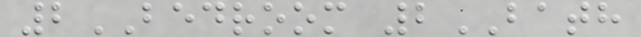2BEDROOM 2BATH
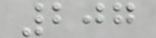207
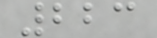223
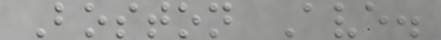Boston Ave.
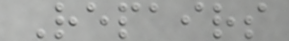Repairs
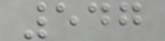547
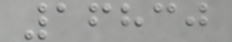16830
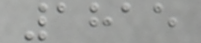1815
